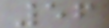56
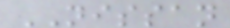NISSAN
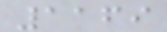1169
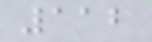112
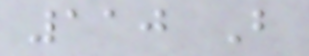110 B
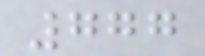777
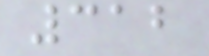312
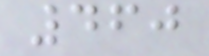460
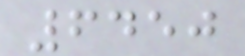6450
